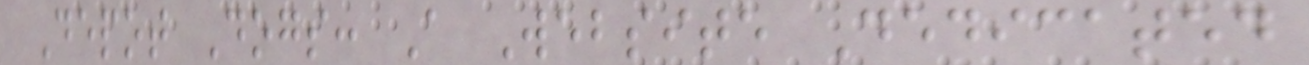Depot Dogs: A Website Dedicated
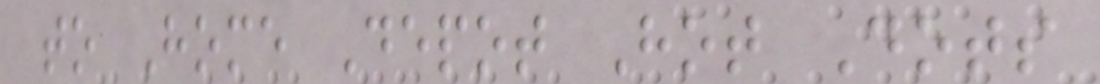to Home Depot Hot Dots
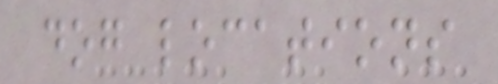dog locations
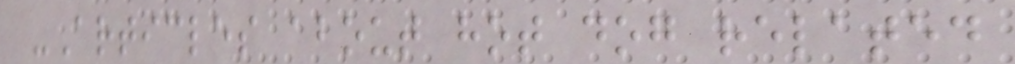-Articles about hot dog related
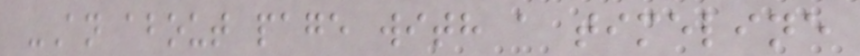-An about page with a timeline
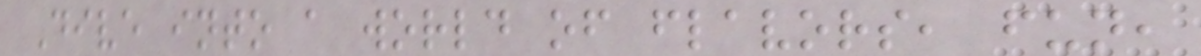Dive into a world of flavors, fun,
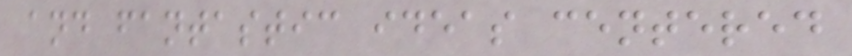and fantastic ideas centered
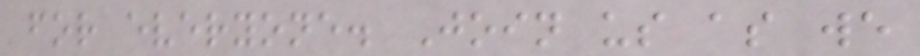for everyone. Join us as we
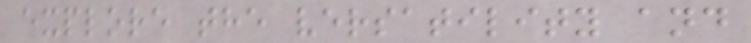explore the versatility and
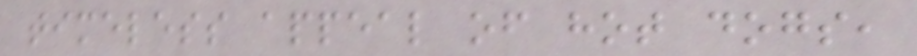timeless appeal of hot dogs,
